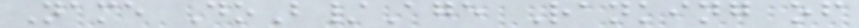Name DoB/Age Ranking of
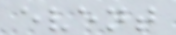event
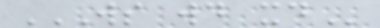WS WD XD
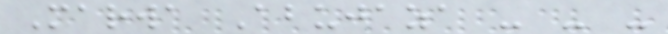Marwa Abujaza - - -
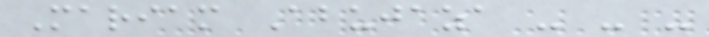Mariam Abujaza - - -
